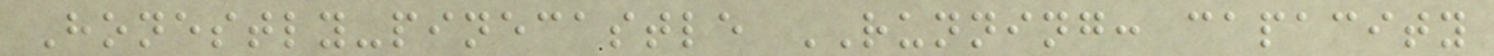Honestly-pinecastle RUNNING: capacity
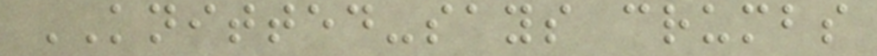KNITTED-says crumbs
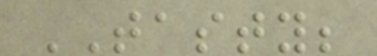TASTY;
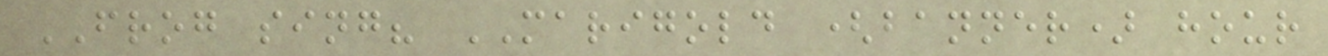FROG sing? MARIGOLD (banner) hour
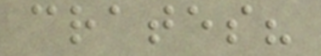crates?
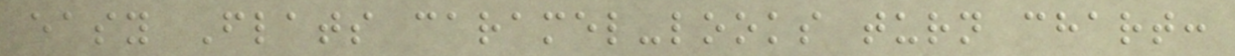easy Flats caramel-looks turn chart:
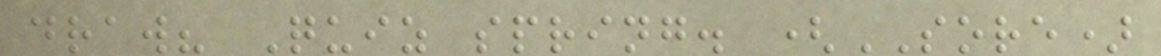draw? Quiz spring. (SORE)
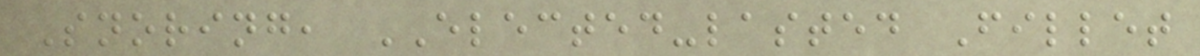Snoring, ELECTED-lasted Fillet
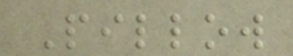Pillow
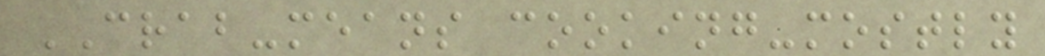CRAB-means cooking-mostly
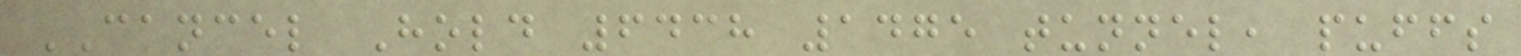CANCEL Hold 6438 1475 tunnel, puffs
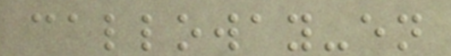calloway-en
